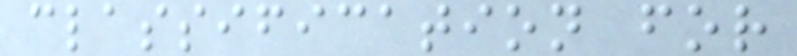classification for
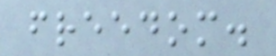freedom.
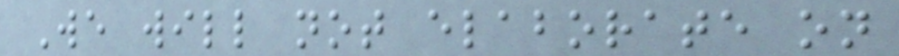We will not elaborate on
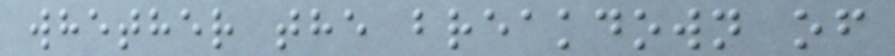whether the breakdown of
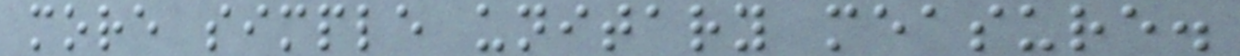more simple unitary measure.
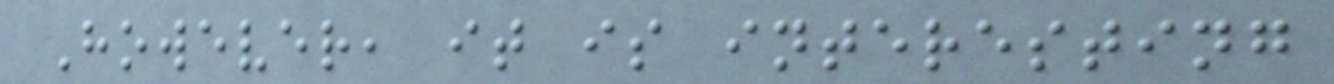However, it is interesting
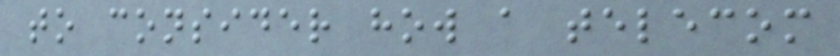to consider how a telecom
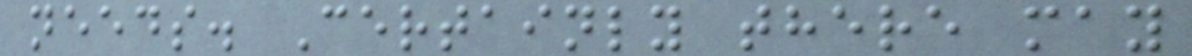needs. Certainly there may
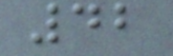42
